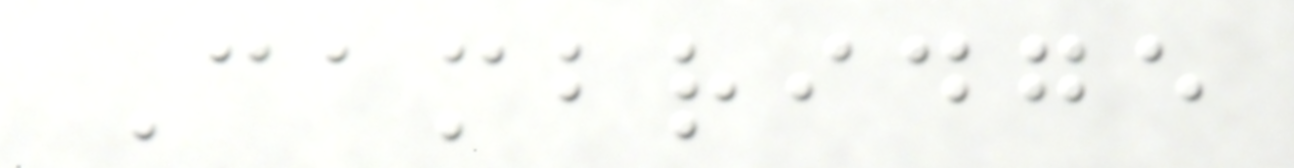Cambridge
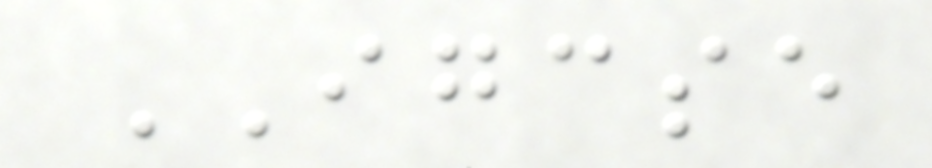IGCSE
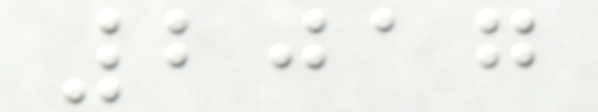2017
